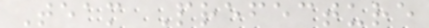Team Prefecture
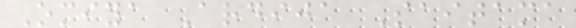Omiya Ardija Saitama
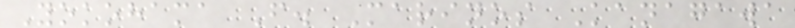Yokohama F. Marinos Kanagawa
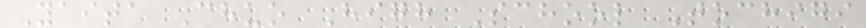Yaita Chuo High School Tochigi
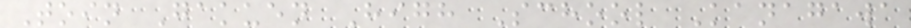Toin Gakuen High School Kanagawa
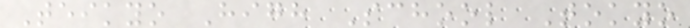Teikyo High School Tokyo
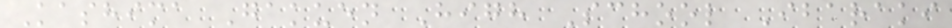Kashima Gakuen High School Ibaraki
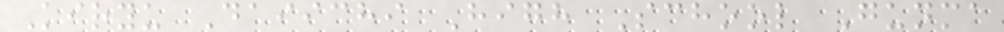Kiryu Daiichi High School Gunma
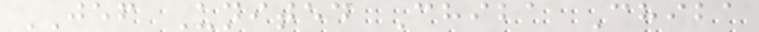JEF United Chiba Chiba
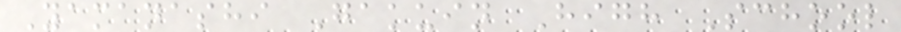Yamanashi Gakuin High School
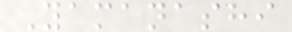Yamanashi
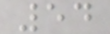54
